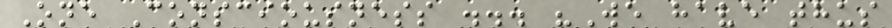One Consciousness ... "We have thus
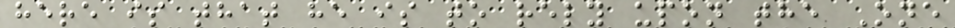here is that he is to rely upon the One
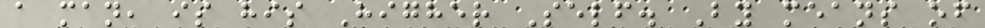a man, is his Higher Self. By means of
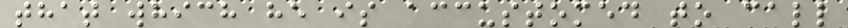that which he is accustomed to call
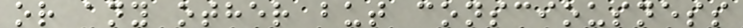or any other but consciousness
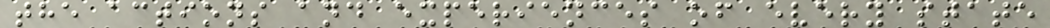the actions and experiences of every state
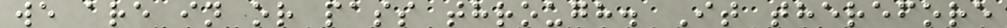we are in or pass through. It therefore
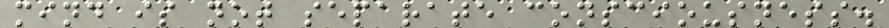mind is not separate consciousness.
